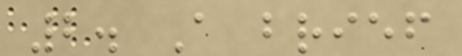2. A brief
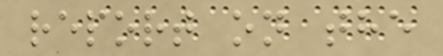report on the
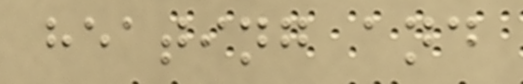heating and
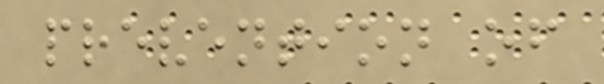prevention of
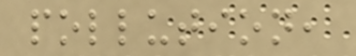pollution,
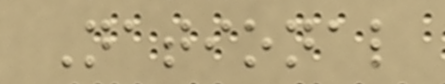National
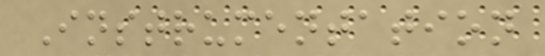Instrumentation
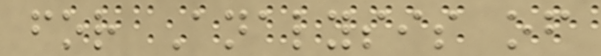for Analysis of
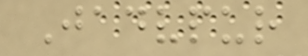Jadvpur
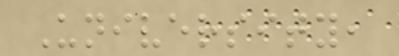University,
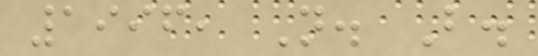1996, N. B.
